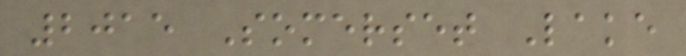2015 Somerset Lake
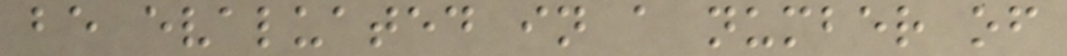be evaluated in a number of
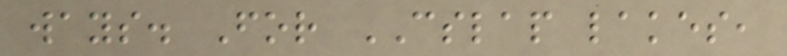ways. For CSLAP lakes,
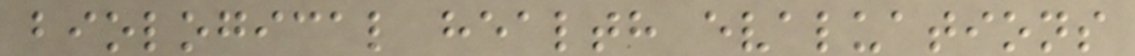biological health evaluations
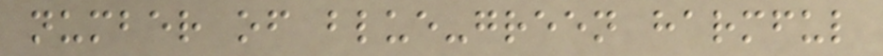number of blue-green harmful
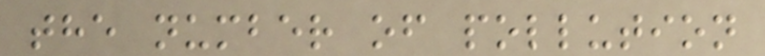the number of pollution
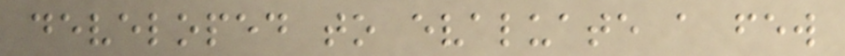developed to evaluate a few
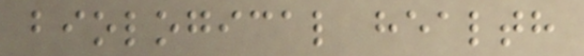biological health
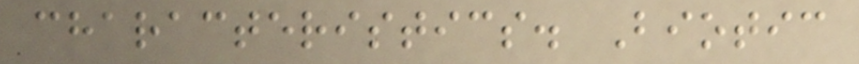characteristics. Biotic
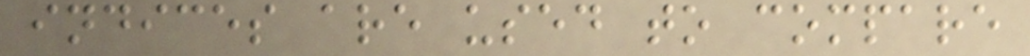indices are used to compare
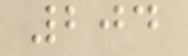204
